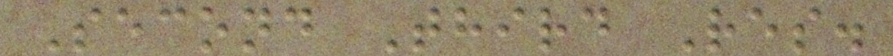Second Third Res.
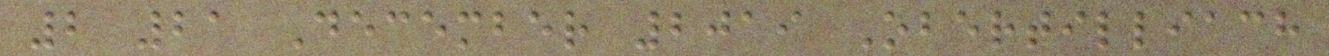2 21 December 2019 Obertilliach
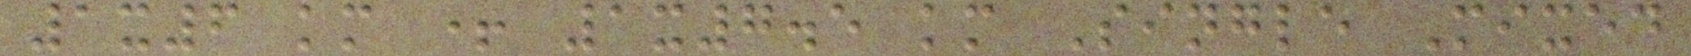1x6 km + 1x7.5 km Single Mixed
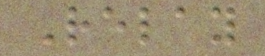Relay
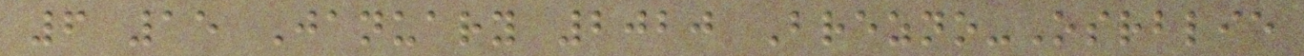6 15 January 2020 Brezno-Osrblie
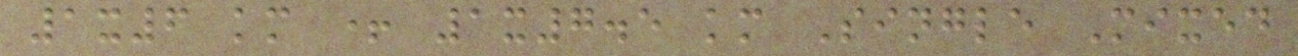1x6 km + 1x7.5 km Single Mixed
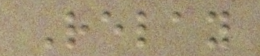Relay
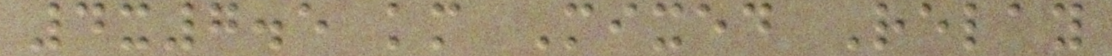4x7.5 km Mixed Relay
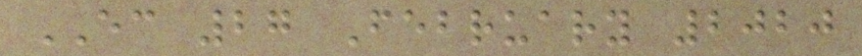EC 27 February 2020
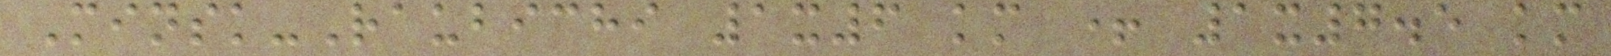Minsk-Raubichi 1x6 km + 1x7.5 km
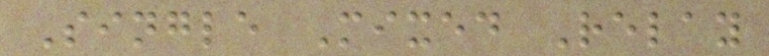Single Mixed Relay
